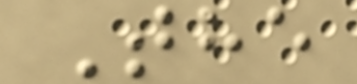The
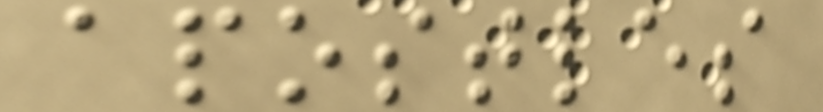apostles
